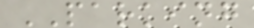PARKING
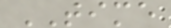TIME
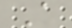A
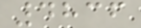4836
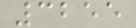3255
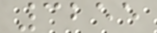3255
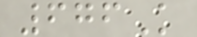676K
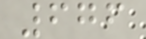676
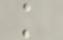k
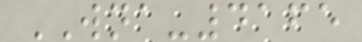WNA-4165
